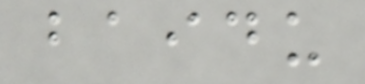baidu
